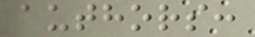authors:
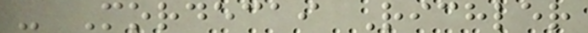- Mordecai Richler
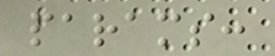params:
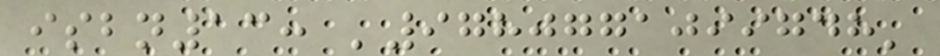isbn13: '9780771099748'
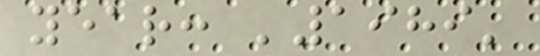year: '1989'
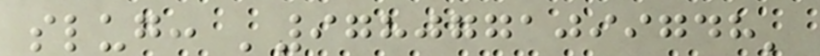slug: '9780771099748'
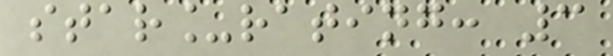star_rating: 3
